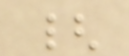{
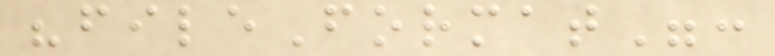"fileFormat":
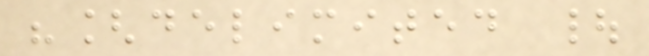"[delimited |
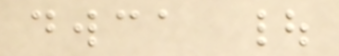dwca |
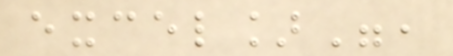excel]",
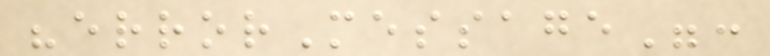"errorMessage":
